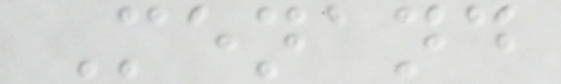Menand
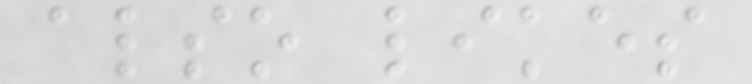also likes
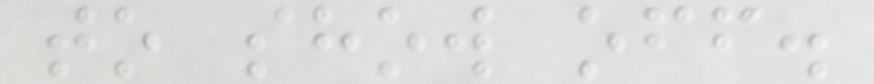to show off.
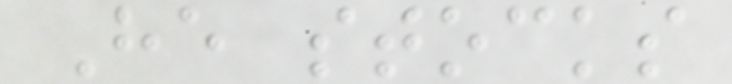He stocks
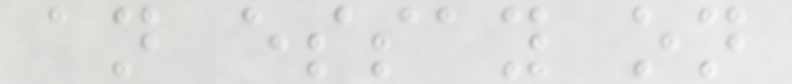an essay on
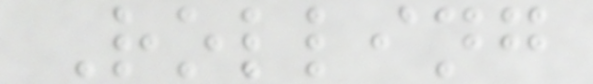Rolling
